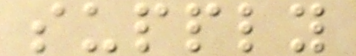supply
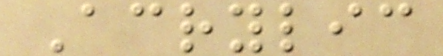Acrylic
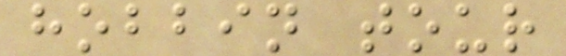hobbin tour
